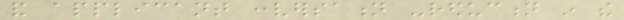and applicant conversation -reduction in the
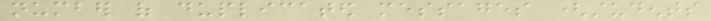number of duplicated messages (students
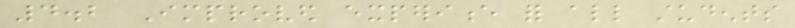4.2 Improved experience for all students
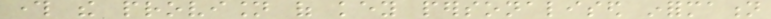through the provision of key personalised information
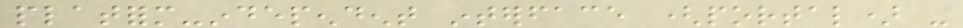platform-independent interface (portal) -
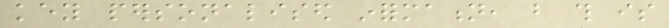key personalised information, but this is
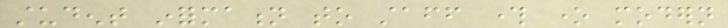student information to staff through one modern
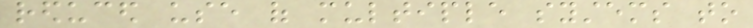reduced use of multiple systems to
